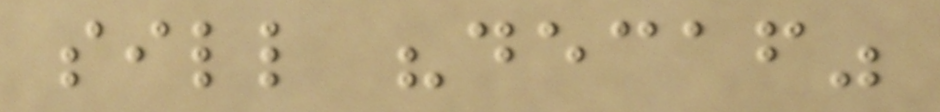sill "decaf"
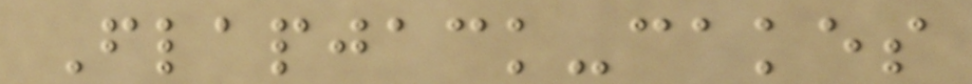Flapjack-cakes
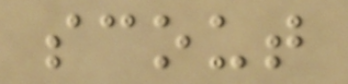scout
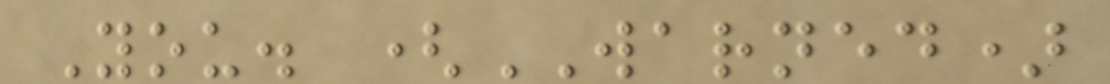You. (WARNED)
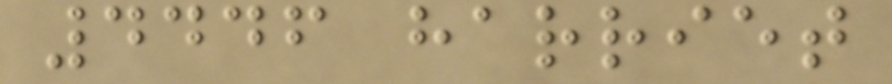4446 harriet
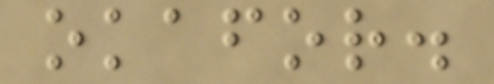okafor.
